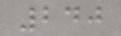240
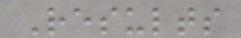Results
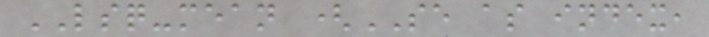LSQ-mean (SE as index,
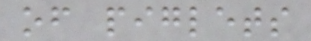of piglets
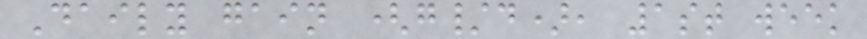Daily gain (g/d), 1st week
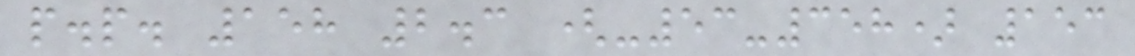p.p. 158 2.3 (-53-358) 153
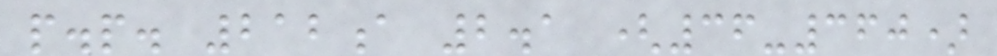p.p. 212a 2.1 (36-360)
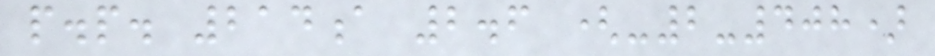p.p. 214a 2.6 (-2-408)
